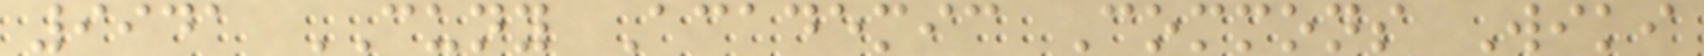9941 CUNY Academic Commons Wiki
